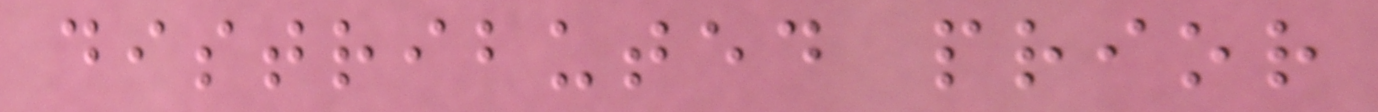distributed prior
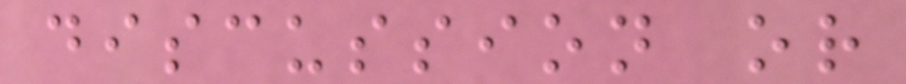discussion or
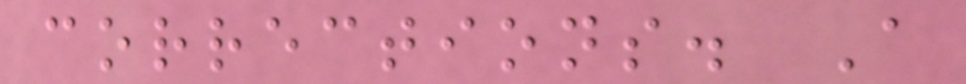corrections. A
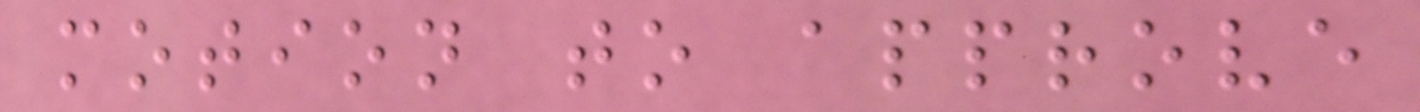motion to approve
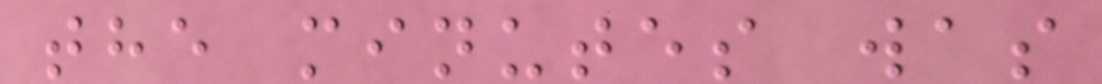the minutes was
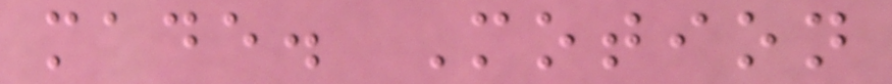made. Motion
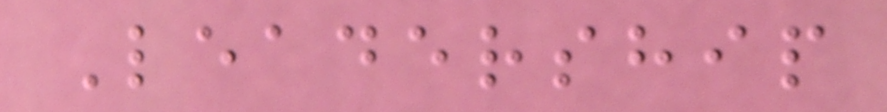Leadership
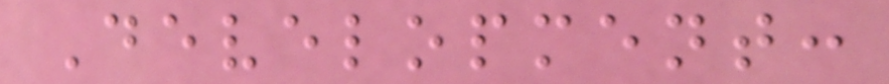Development:
